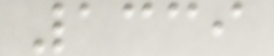1339
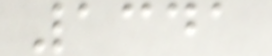1341
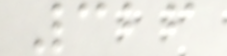326
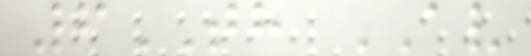6TH AV
